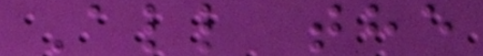All the
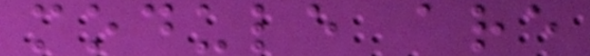module are
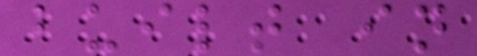built in
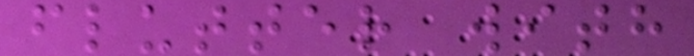flutter with
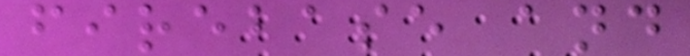firebase and
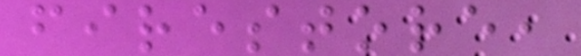firestore,
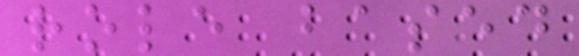role based
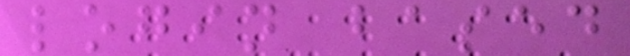login based
